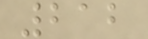212
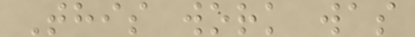This work was
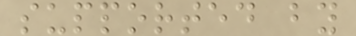supported by
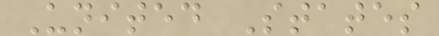United States
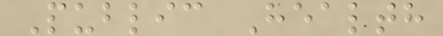Public Health
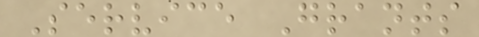Service Grants
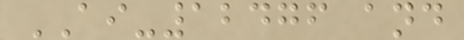AI-12476 and
